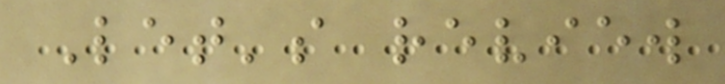Let's review
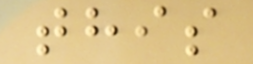this
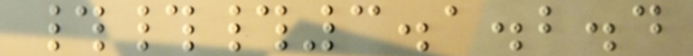###3.1.2.4
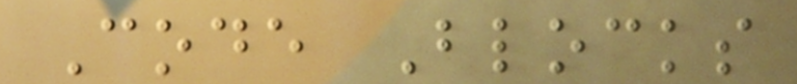Code Blocks
